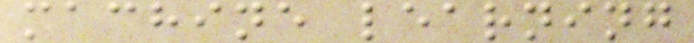machine learning
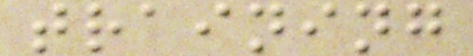training
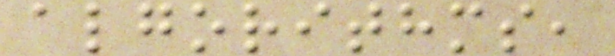algorithms,
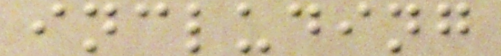including
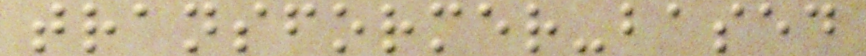transformer-based
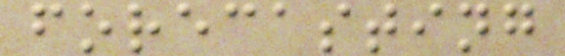forecasting
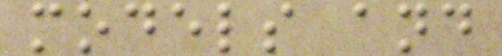models and
